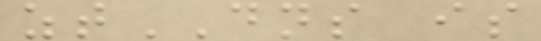ztDNS is
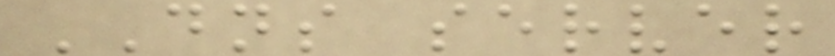DNS server
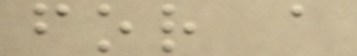for a
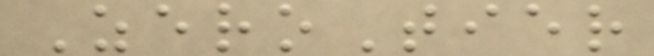ZeroTier
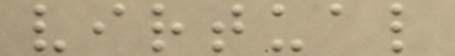virtual
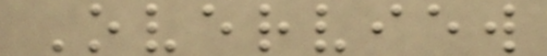Overview
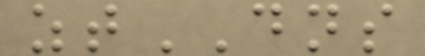ztDNS
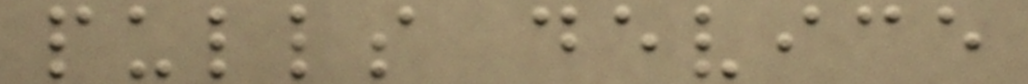pulls device
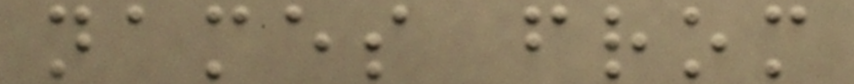names from
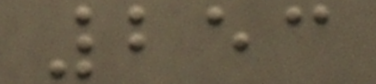253
